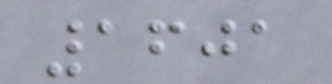1601
